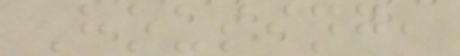Housing,
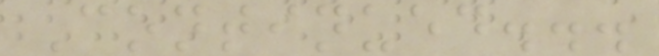Continued...
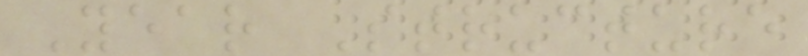Year Structure
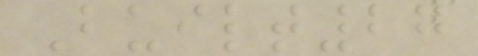Built27
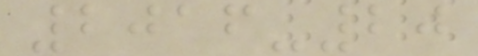2016-20
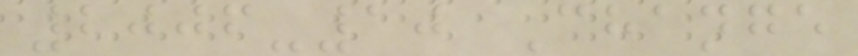2006-10 Change
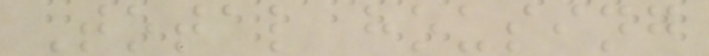Total housing
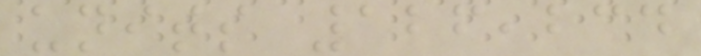units 126,234
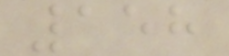158
